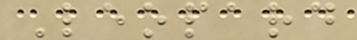Leopard
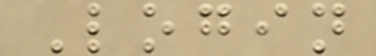Login
